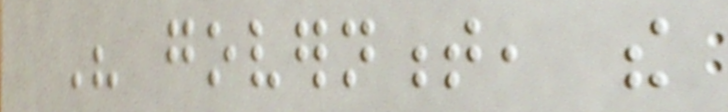His government, the
